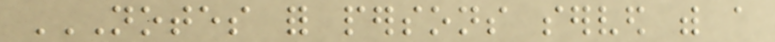NOTES FOR PERSONS SERVED WITH A
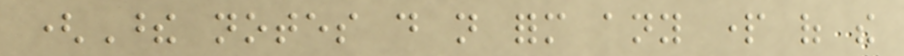(These notes do not form any part of the
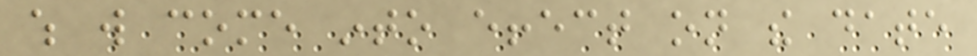which will come into effect on the date
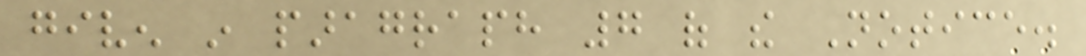given in paragraph 7 of the Notice.
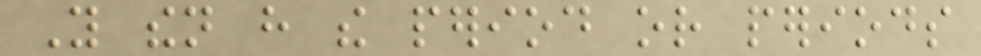You then have the period or periods
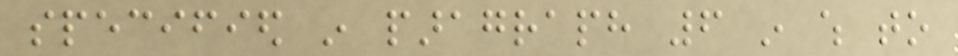specified in paragraph 6 in which to
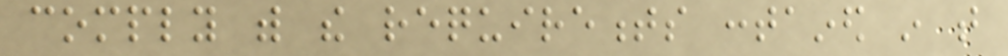comply with the requirements contained in that
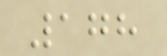178
